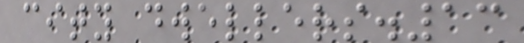city dwellers.13
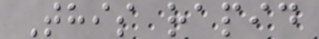This rapid
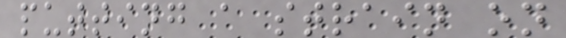putting a strain on
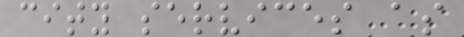city services as
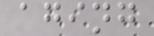aging
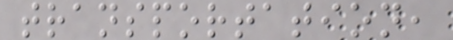transportation,
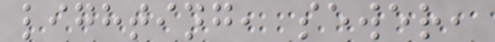lighting, sewer,
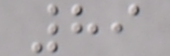89
